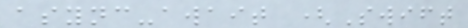async-await (Swift
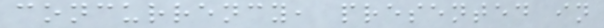concurrency, presented in
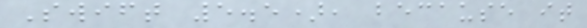Swift 5.5), because it
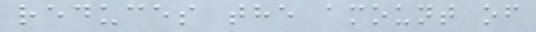reduces the amount of
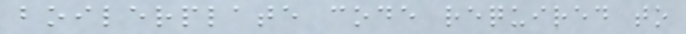boilerplate code required to
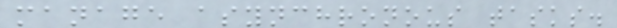manage asynchronous tasks.
